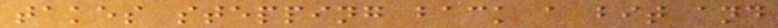takes stepping back a bit and
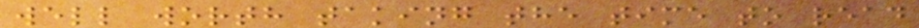well worth taking the time to read
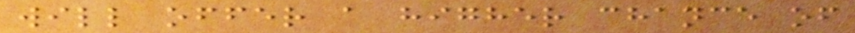will offer a higher chance of
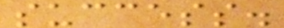success.
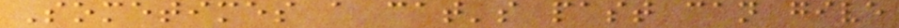Sometimes a cat's past can give
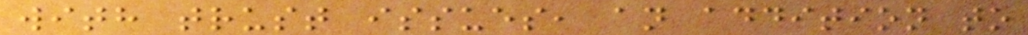with trust issues, an addition to
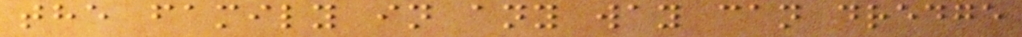the family in any way can dredge
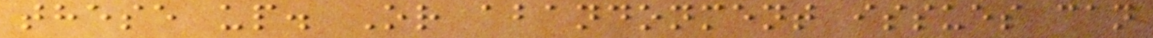these up. Or abandonment issues can
